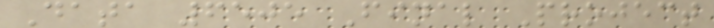Data 6505 Final Project
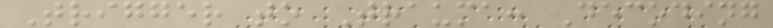Trigger to Trauma: Decoding
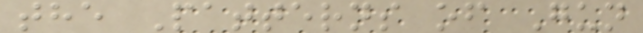the Patterns of Gun
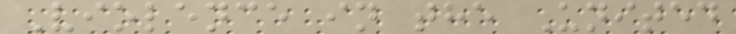Violence in the United
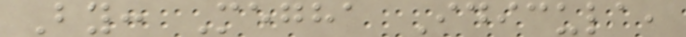By: Megha Idicula,
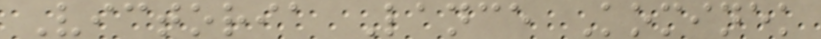Victoria Lance Kominek
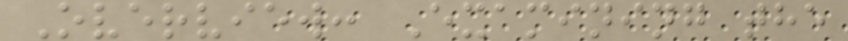Overview: Examining the
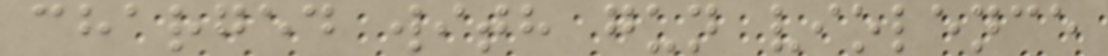charged with gun violence
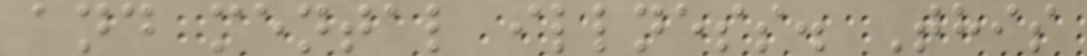and mental illness. This
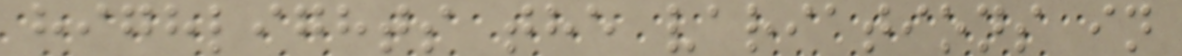highlights the variations in
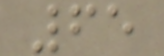65
